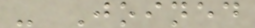- Joined
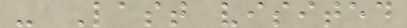- Last visited
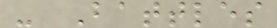- Battles
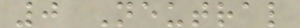0 Neutral
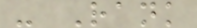- Rank
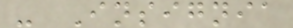- Insignia
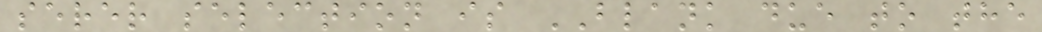serer selection is BLANK due to the
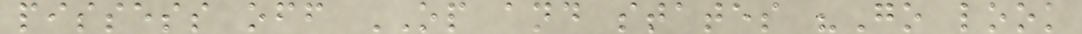pissess off OP and states "Go look
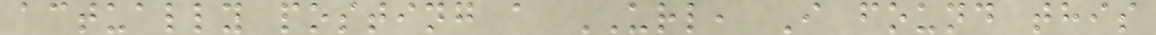actually posting a URL, I found this
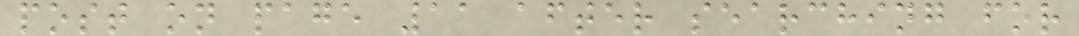post on page 11 after searching for
